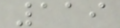119
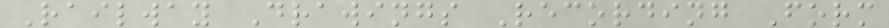Railway Drawings Recording Form
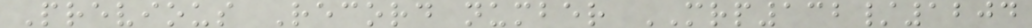Previous Record number MRP132/1204
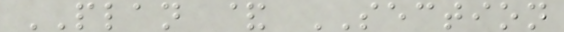PLAN & SECTION
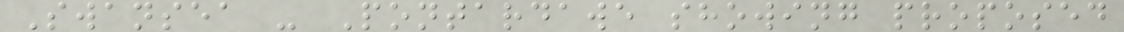Swansea - Pontardawe showing proposed
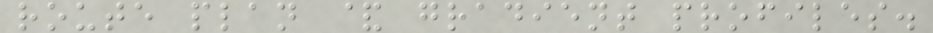route plan & gradient profiles.
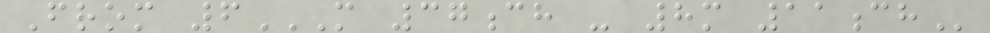From 6M 37CH - 8M 11CH
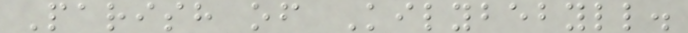Parish of Kilybebyll.
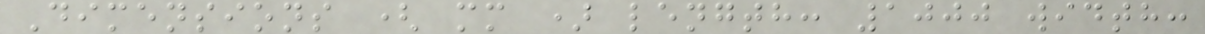Dimensions ( mm ) length: 1000 width:
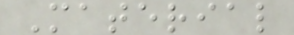Material
